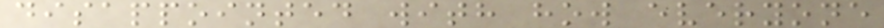disappointed with how everyone
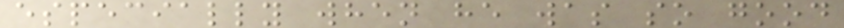especially when he was so good
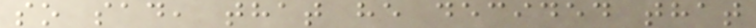so sad, that he decided that
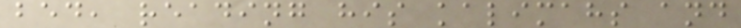bed, reading his kalimahs and
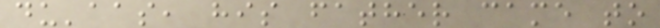du'aas, his father came to
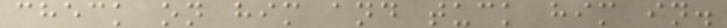check on him and tuck him in.
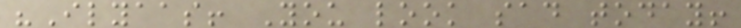"Ilyaas! You look sad today!
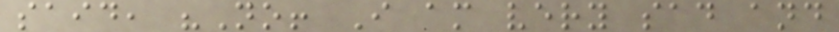said, "No! I am very sad and
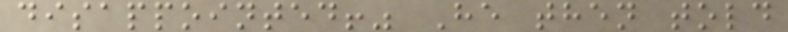disappointed!" He then told
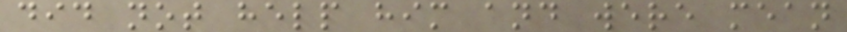did not help him and were mean
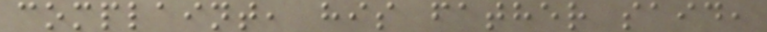complaint, his father said,
